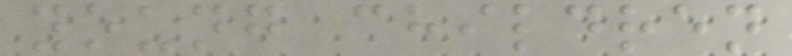young children
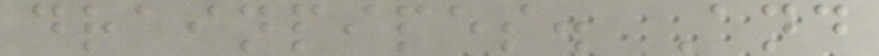drainpipes. And
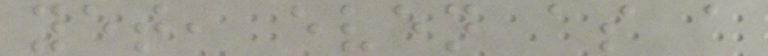yet, even as a
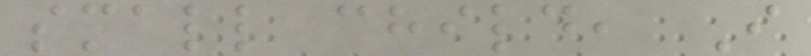small child, I
